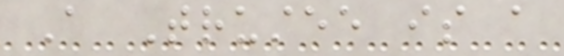A Trustee is a
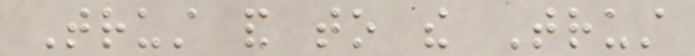Trust and to the Trust
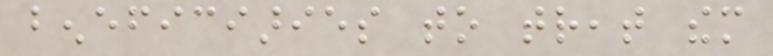beneficiaries to treat them
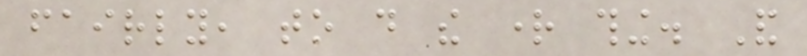fairly, to do the right thing. And
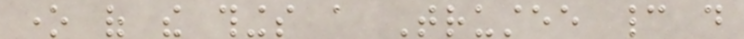one of the things a Trustee cannot do
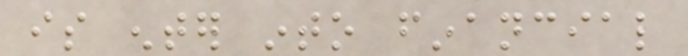is enter into financial
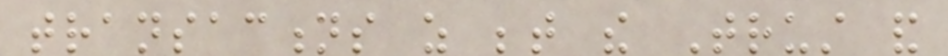transactions as between the Trust and
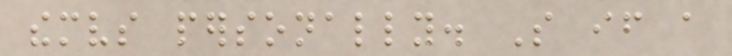themselves personally. So if a
